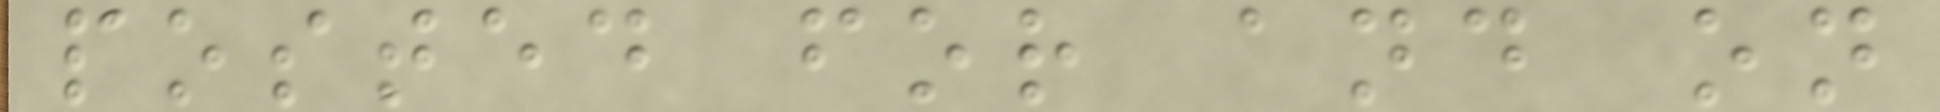posted for and on
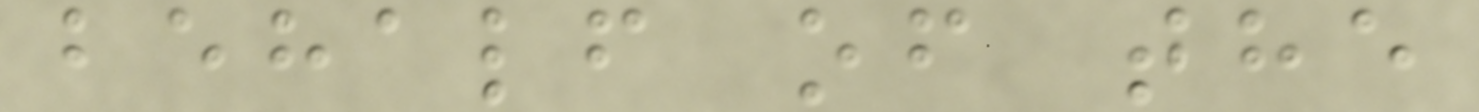behalf of the
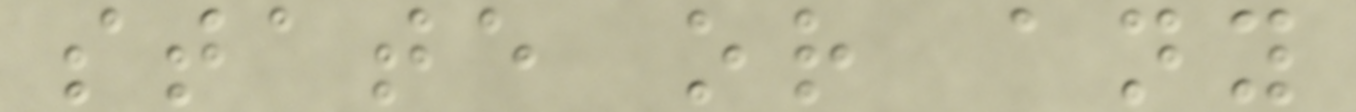state or any
